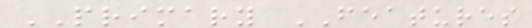PRIMARY FEATURES
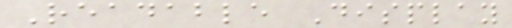Readable Display
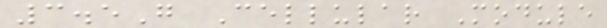3.5G Cellular Module
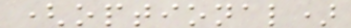(optional)
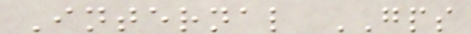Internal GPS
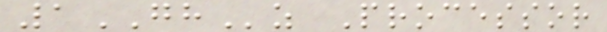1GHz Processor
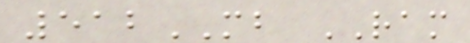512MB RAM
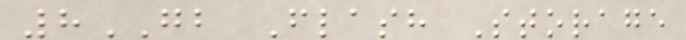8GB Flash Storage
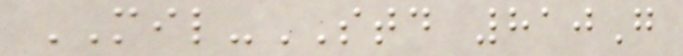MIL-STD 810G
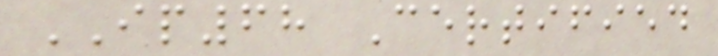IP68 Certified
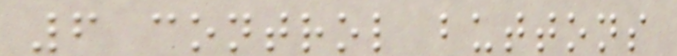6 control buttons
